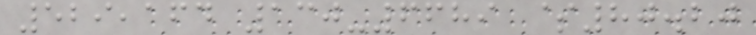529,164 130-6689 $80.20
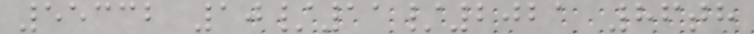55332 10/11/2021 86th
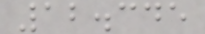12.345
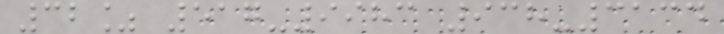32% 517-9983 938-3134
